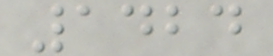1424
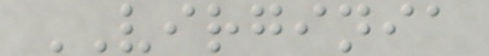VIRGINIA
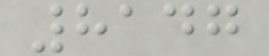8147
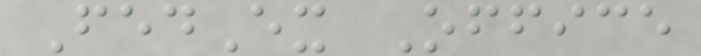FedEx Office
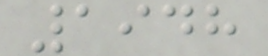1948
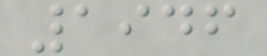1946
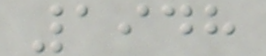1948
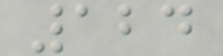124
